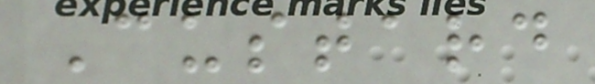Custard
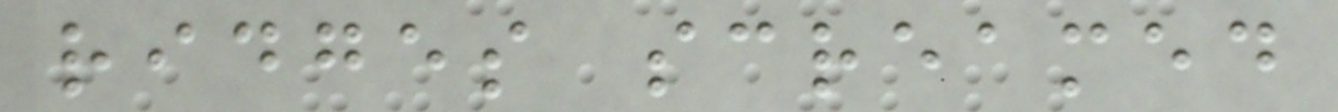ridges screamed
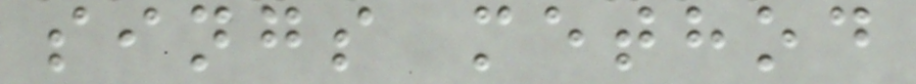sings method
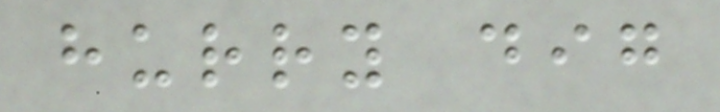hurry dig
